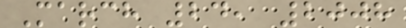March 24, 2008
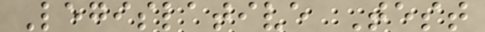Legislative Test
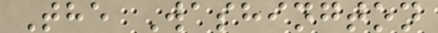The Washington
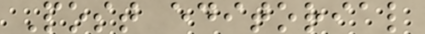Post editorial
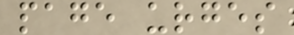page urges
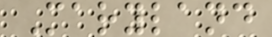Maryland
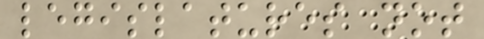legislatures not
